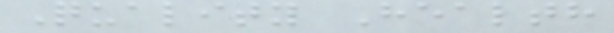Quality Health
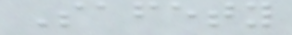Safety
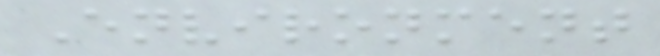Environment
